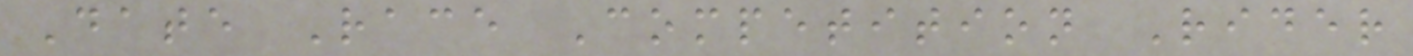Date Race Competition Rider
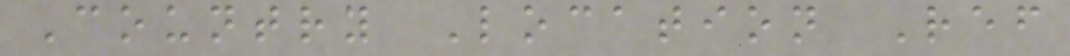Country Location Ref
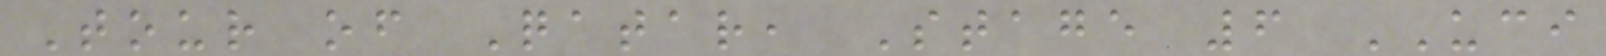Tour of Qatar, Stage 6 UCI
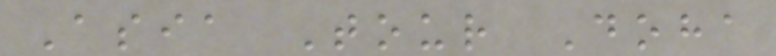Asia Tour Doha
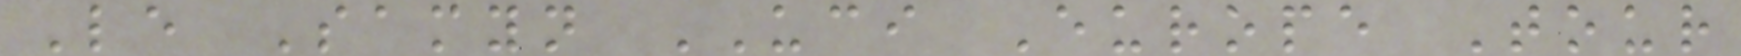Le Samyn UCI Europe Tour
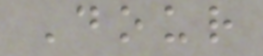Dour
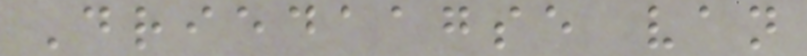Driedaagse van
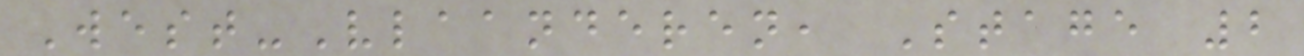West-Vlaanderen, Stage 2
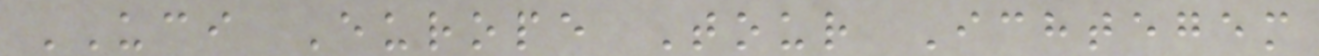UCI Europe Tour Ichtegem
